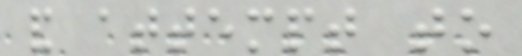and attempt to
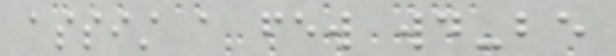assist a few would-be
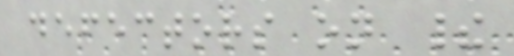defectors on their
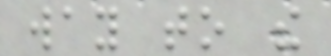way to the
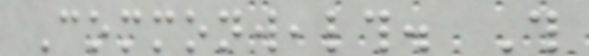Commonwealth. This
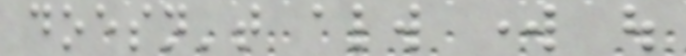doesn't always work out
